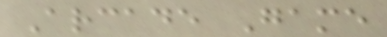Arcade Game
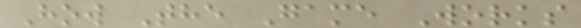How The Game Works
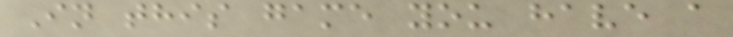In this game you have a
